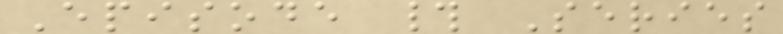Episode # Series
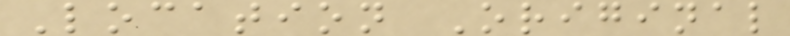Location Original
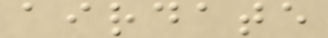airdate
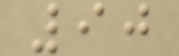90
